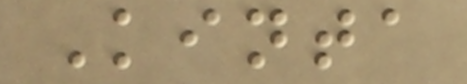Kinta
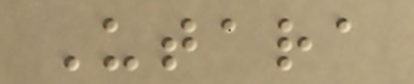Utara
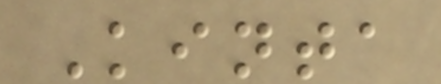Kinta
